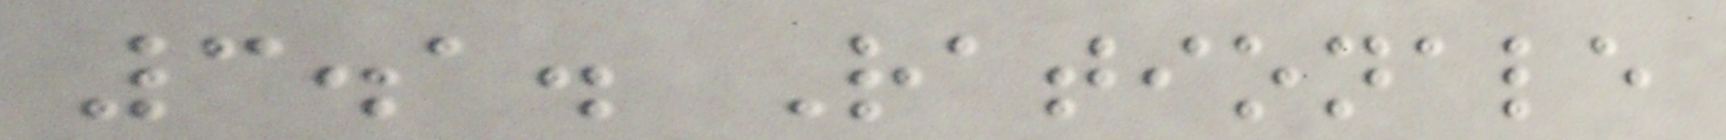3.1. Rationale
